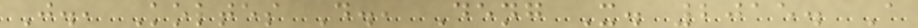J., Koltes D., Deng X. 2015. A
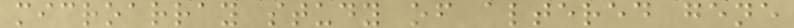microarray study of altered gene
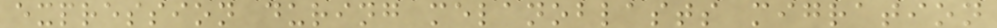expression during melanoblasts migration
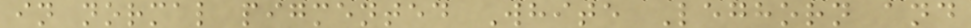in normal pigmented White Leghorn and
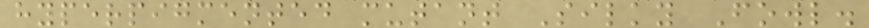hyperpigmented mutant Silky Fowl.
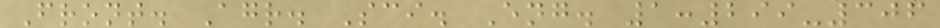Front. Agr. Sci. Eng. 1:299-306
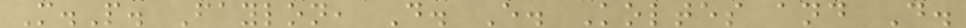M.P. Faylon, D. E. Koltes and D.
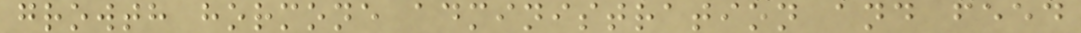growth hormone administration and feed
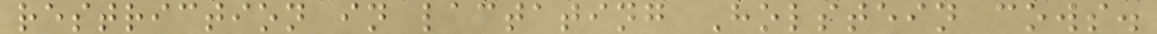restriction in lactating Holstein cows.
